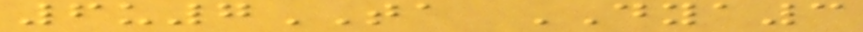6u7TA DYA3
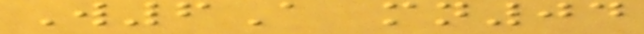W6A mn04
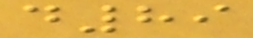d89
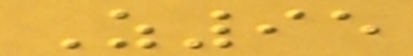Z95
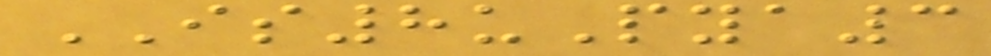IS8uPya3
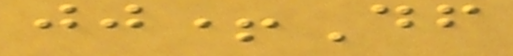jj+Df
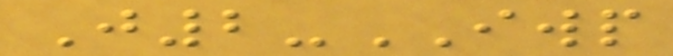J2-IWP
